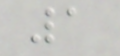1
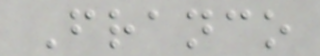Franco
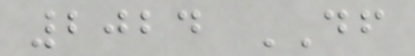2024 DF
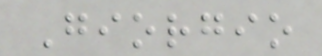Giorgio
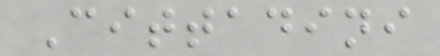Cittadini
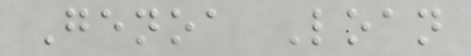Genoa Loan
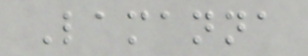Lamanna
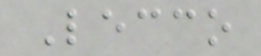Lecco
